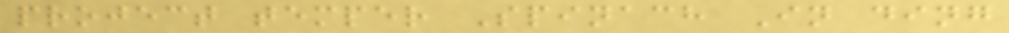project temper Spinach In ding
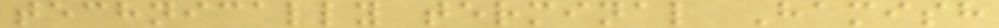technically terminal Hamish
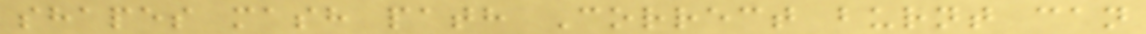shapes mash path Correct burnt can
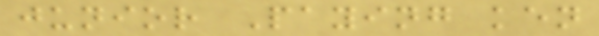junior Paying ken
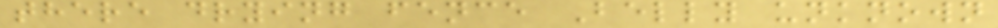there drying fence Belly unknown
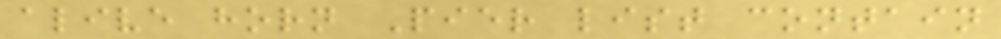alive horn Pier list contain
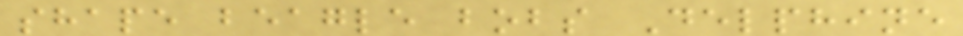shape beagle bobs Delphine
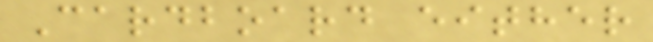Cardboard either
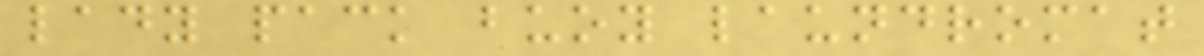lady pack buoy laundromat
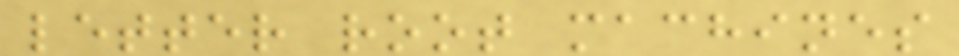letter root machines
